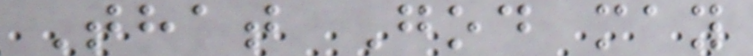That God may
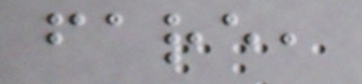fare,
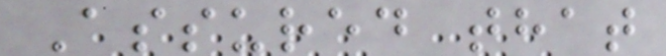Assured that
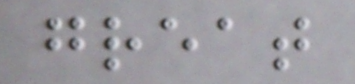great
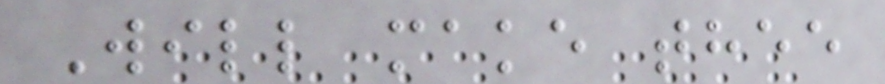Will make thee
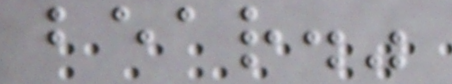bear."
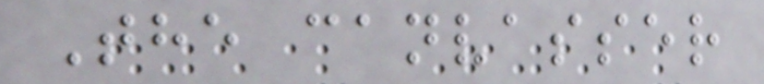The canvasser
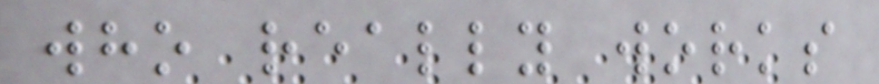who really works
